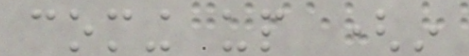coming up (in
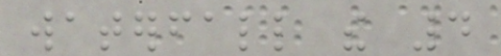waterfall the 4
